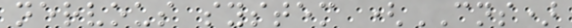nervous system (CNS)
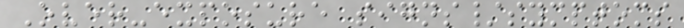Over-exposure signs/symptoms
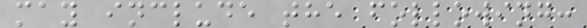may include the following:
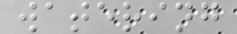watering
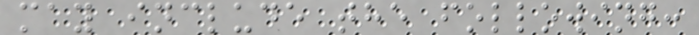may include the following:
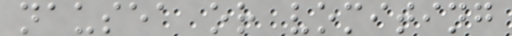nausea or vomiting
